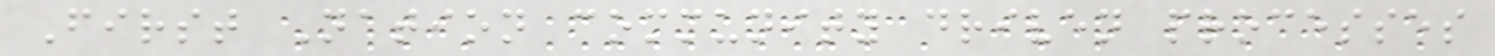First Nation community driven processes
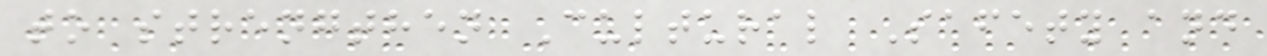to strengthen Cultural Safety and
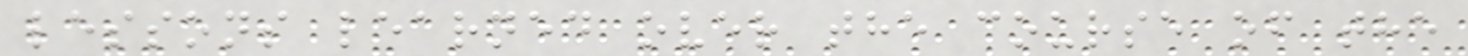lessons learned over the course of the
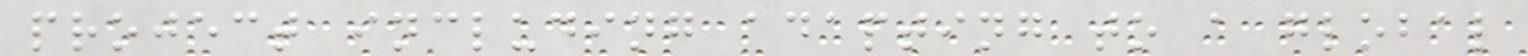project including adapting to a global
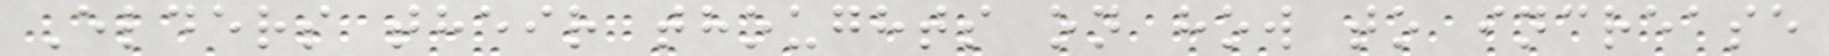Elders their thoughts on how to increase
